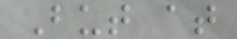But at
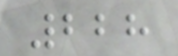228
